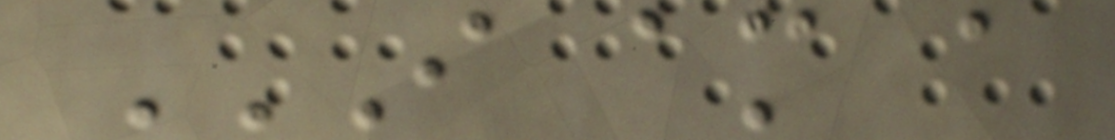I AM A
